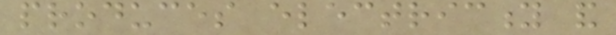produces electricity and
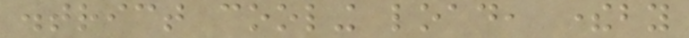district cooling load, thereby
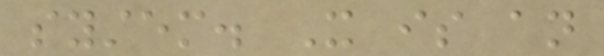system. It is an
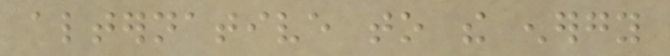alternative to the energy
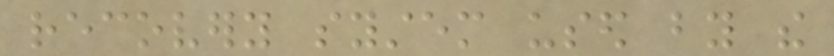recovery system used by the
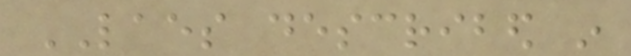LAES described in
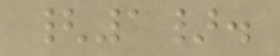{1}.
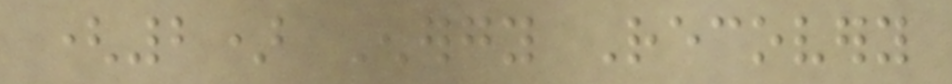(2) Energy Recovery
